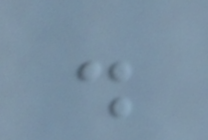.
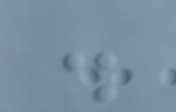.
